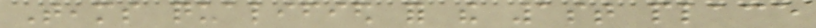Teams qualified for the 1st place
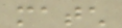match
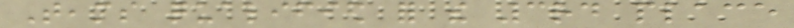Teams qualified for the 3rd place
